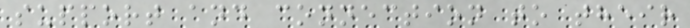support and connection to their
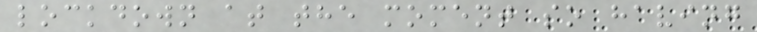lockdown at the moment so having
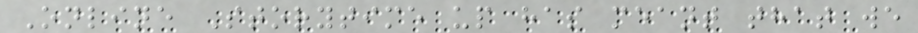Online Storytime up has meant that we
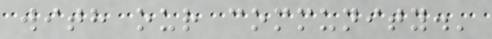with our community.'
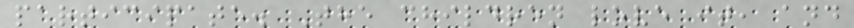participate. The children love it, and
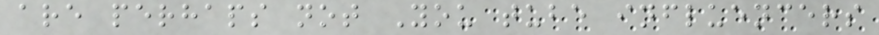are perhaps not You tube influencers
